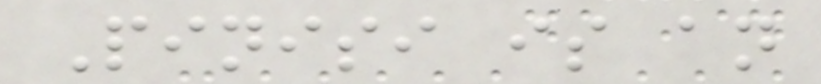Pinisi is an
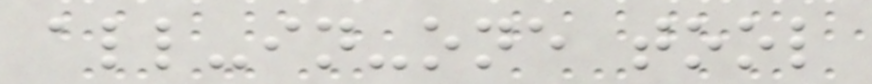all-in-one tool
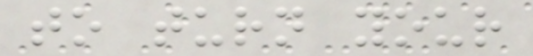to turn your
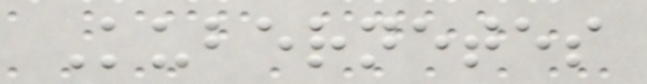Kubernetes
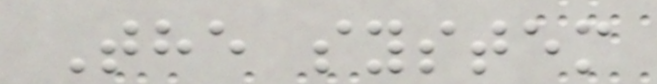The system
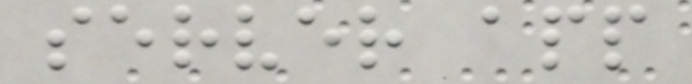server app
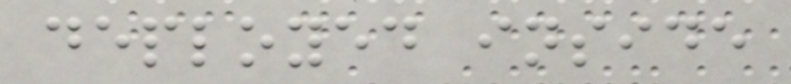deployed inside
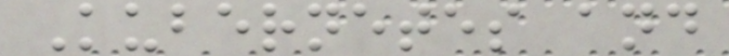Kubernetes and
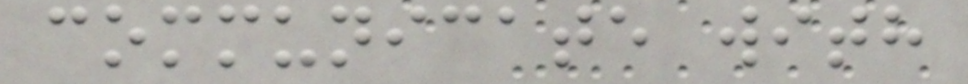communicate with
